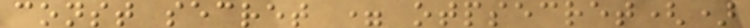const secret = otpsecret()
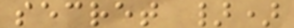secret })
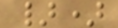})
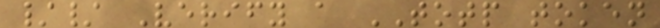// Verify a TOTP token
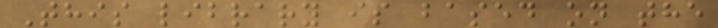This library is based on the
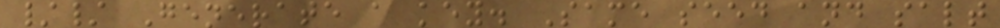// Generate a key. Same seed and salt
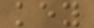key
